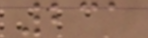231
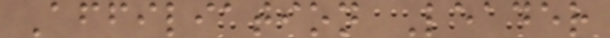Affiliation Leader
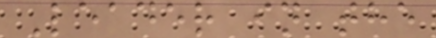Leader in the
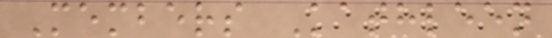Members Kathleen
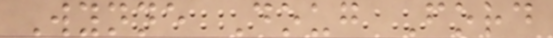Wynne Doug Ford
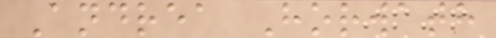Andrea Horwath
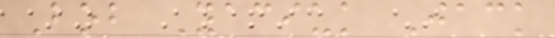Bob Yaciuk Jack
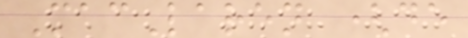MacLaren (de
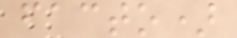facto)
